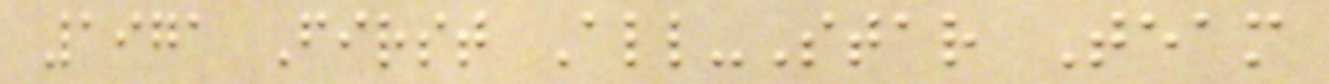1971 First All-Star Team
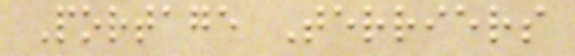Portage Terriers
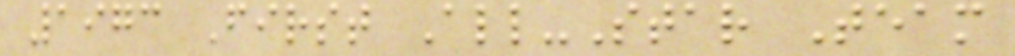1973 First All-Star Team
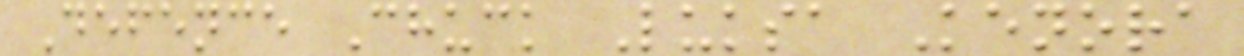Defence Chuck Luksa Kenora
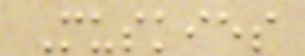Muskies
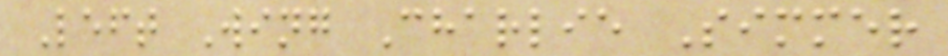Left Wing Charlie Simmer
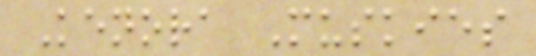Kenora Muskies
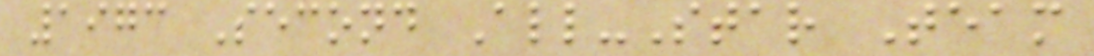1973 Second All-Star Team
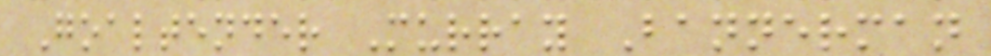Goaltender Murray Bannerman
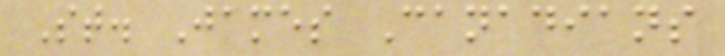St. James Canadians
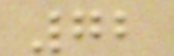72
